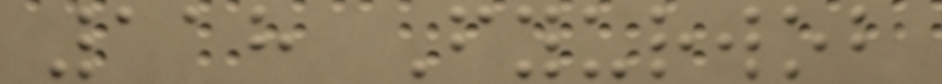118 Fyurwob
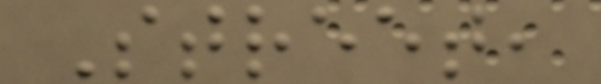Street,
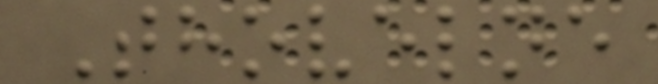Thovelne
